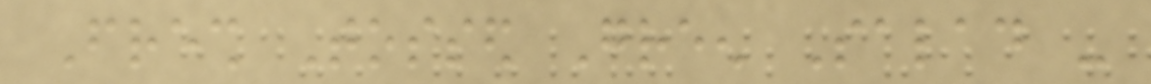Fresh Tossed Green Salad -
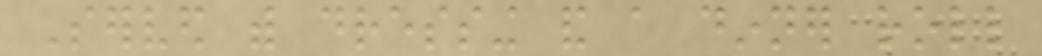Served with dressing and a dinner roll
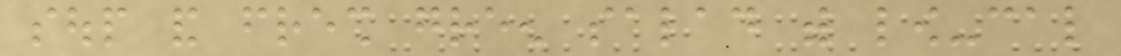soup and fresh green salad with low-cal
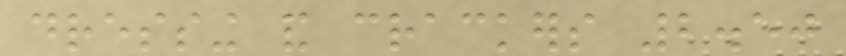dressing and crackers 2.50
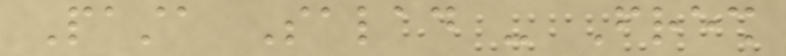Pasta Salad - Fresh
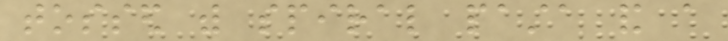tossed with spiral pasta and a
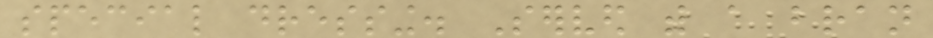special dressing. Served with a bran
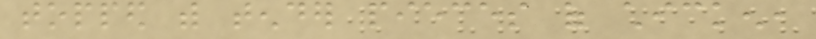topped with tender pieces of chicken,
